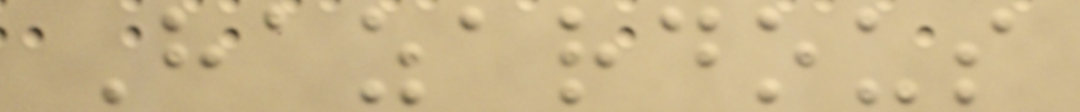Hazardous
